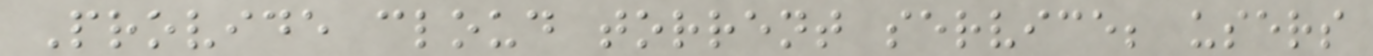Provide cloud torrent service; users
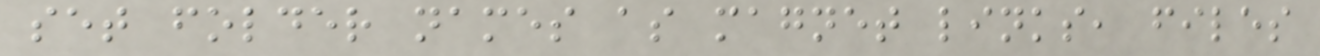set folder names as magnet links, files
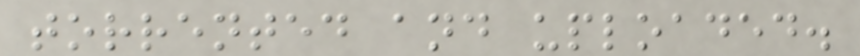torrented and uploaded.
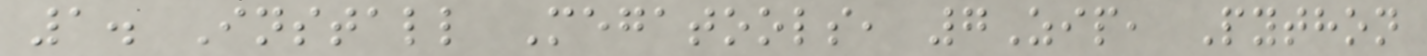1. Install Megatools, 7Zip, Python
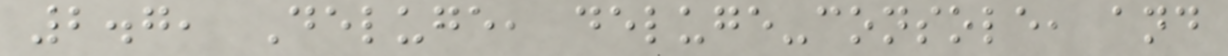2.7, Deluge, deluge-console, and
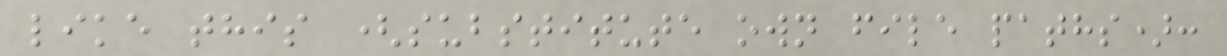like this (substitute own file paths):
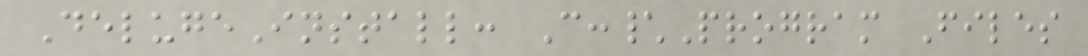DelugeInstall: C:\Program Files
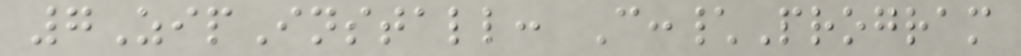7ZipInstall: C:\Program
